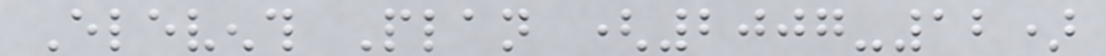Eleventh Plan (2007-12)
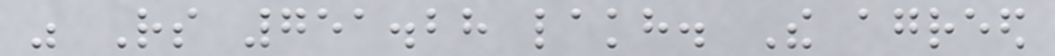was Rs 751.28 lakh. The agreed
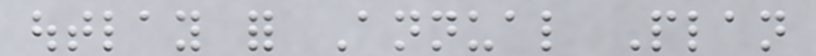outlay for Annual Plan
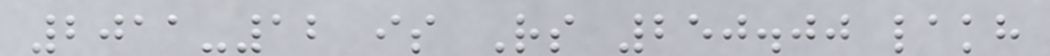2011-12 is Rs 250.00 lakh
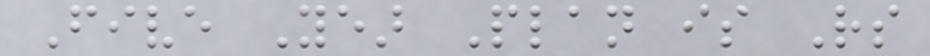Five Year Plan is Rs
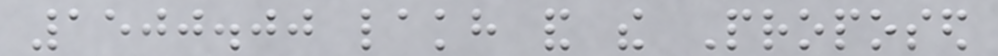1500.00 lakh and the Proposed
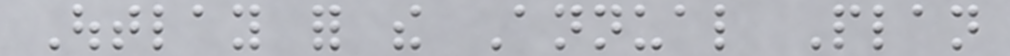Outlay for the Annual Plan
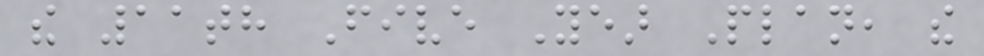the 11th Five Year Plan, the
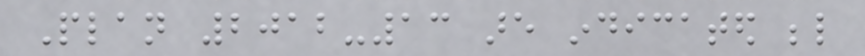Plan 2012-13 are indicated below
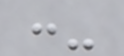:-
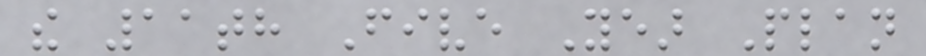the 11th Five Year Plan
